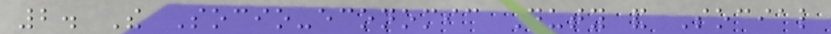2. The Socio-economic Duty and Social
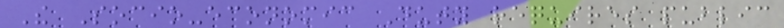The Socio-economic Duty requires public
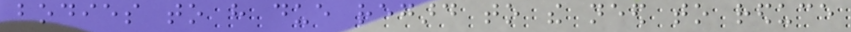bodies to have due regard to the need to reduce
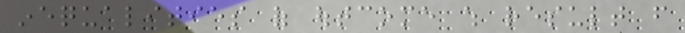inequalities of outcome which result from
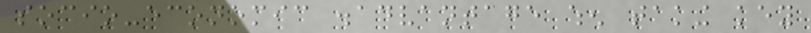socio-economic disadvantage when taking key
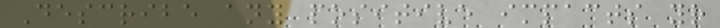Describe any positive impacts your
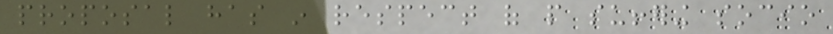proposal has in respect of people suffering socio
